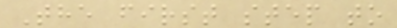The first step to
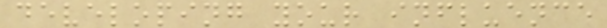developing your influence
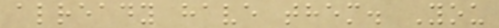already have them. You
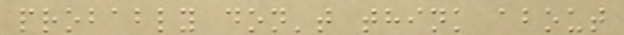probably don't think about
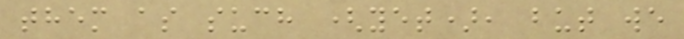them as such (yet), but we
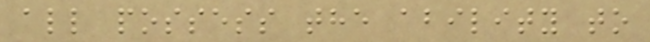all possess the ability to
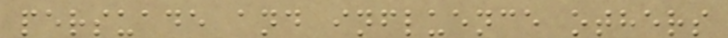persuade and influence others
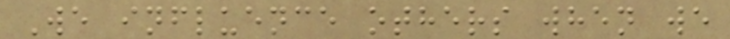We influence others when we
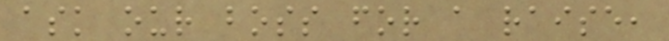ask our boss for a raise,
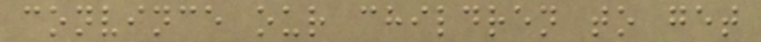convince our children to get
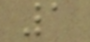1
